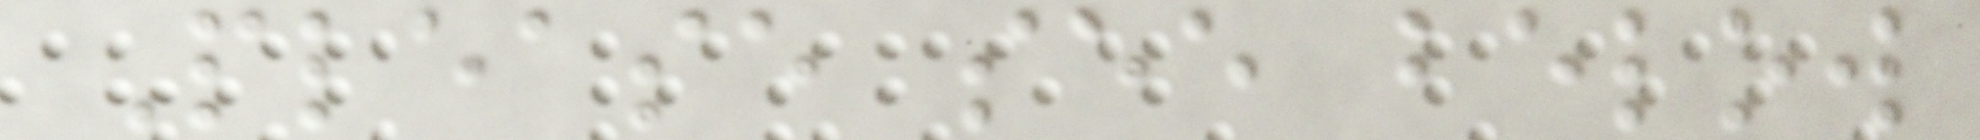Please see below
